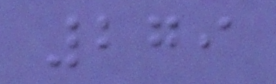279
